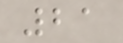21
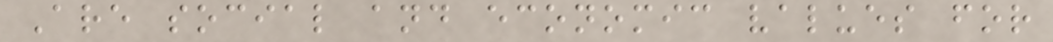Are social and economic values for
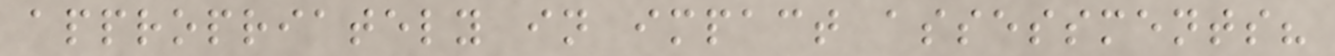appropriately in impact assessments?
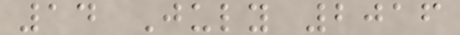14 July 2016
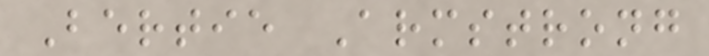Bertie Armstrong
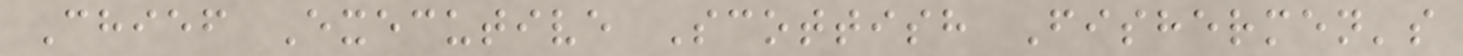Chief Executive Scottish Fishermen's
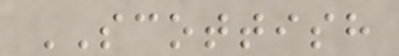SCOTTISH
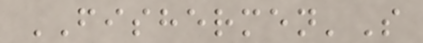FISHERMEN'S
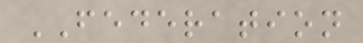FEDERATION
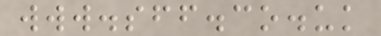www.sff.co.uk
